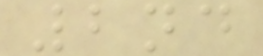2nd
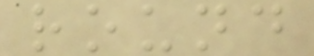round
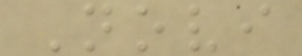Novi
